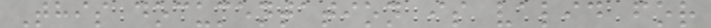This documentation is valid for
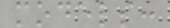models:
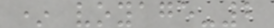* voyage-2
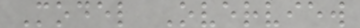Model Overview
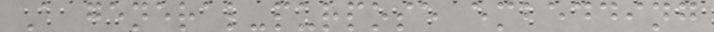A general-purpose embedding
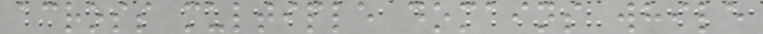across multiple domains while
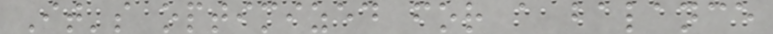It's optimized for a balance
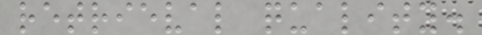retrieval quality.
